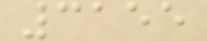3155
